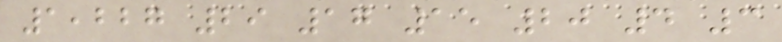1,227 29 17 15 20 4 3
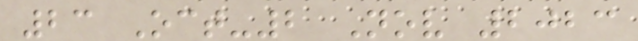23 Oct-2 Nov 2023
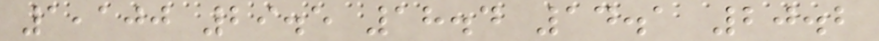1,100 29.5 18.4 14.1 20.2
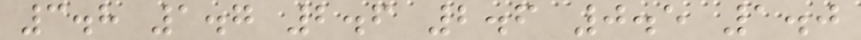3.8 1.7 2.6 2.6 0.5 1.0
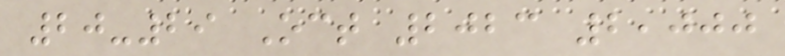20-29 Oct 2023 2,000
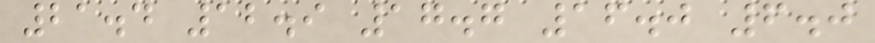21.4 12.9 17.7 16.0 6.0
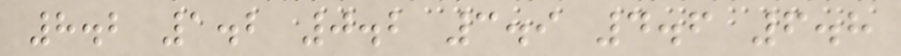8.2 1.2 0.2 3.9 4.6 6.8
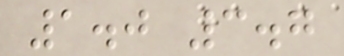1.0 3.7
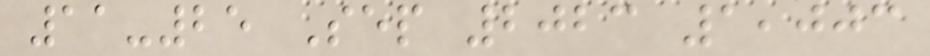11-25 Sep 2023 1,003
